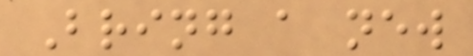Bring a new
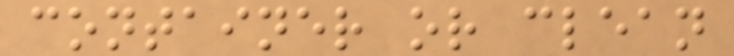container or clean
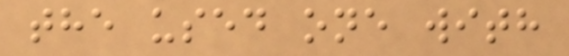the used one with
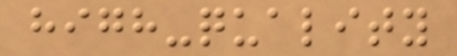high-quality
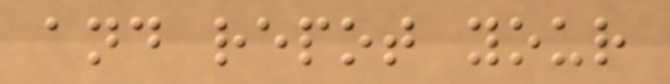and repot your
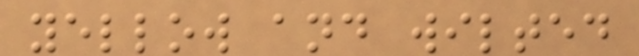yellow and wilted
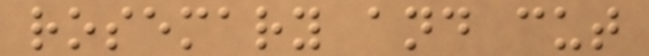rosemary and cut
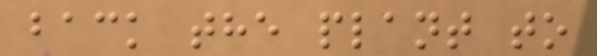back the plant to
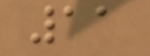11
